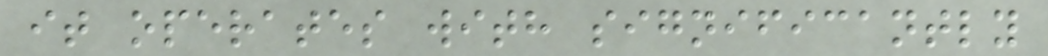it operates with significantly
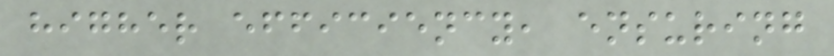higher efficiency, ensuring
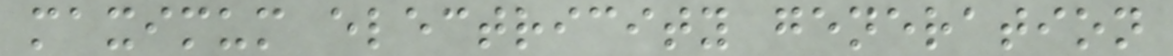maximum electricity generation
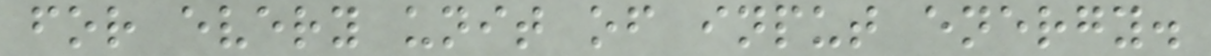for every unit of input energy.
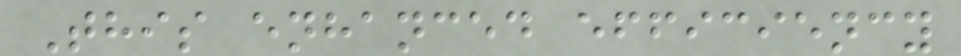This enhanced efficiency
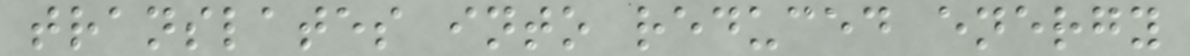translates into reduced energy
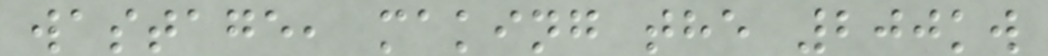wastage, making the 200kw
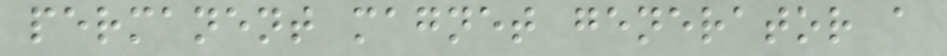permanent magnet generator a
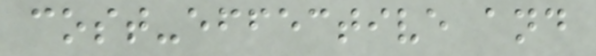cost-effective and
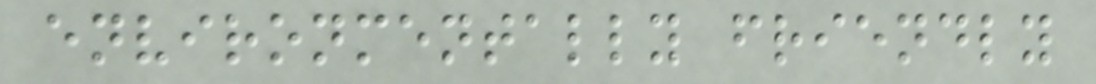environmentally friendly
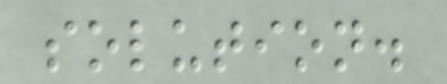solution.
